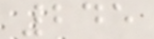245
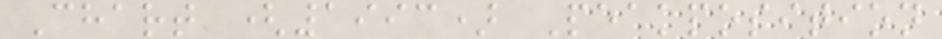Chart (1993) Peakposition
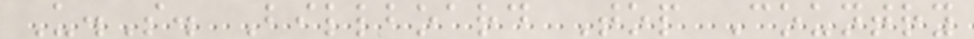U.S. Billboard Top Country
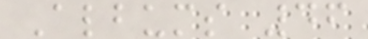Albums 46
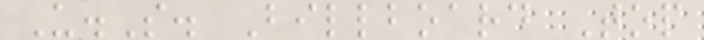U.S. Billboard Top
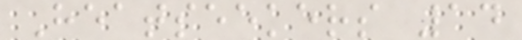Heatseekers 14
